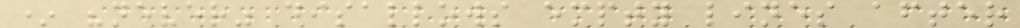* "never" disallows empty lines after
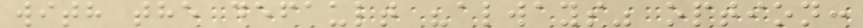with the default "always" option:
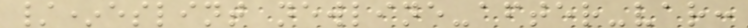/*eslint newline-after-var:
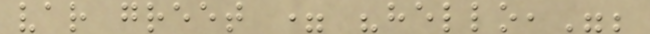var greet = "hello,";
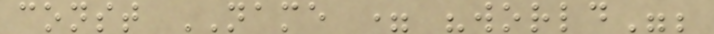const NAME = "world";
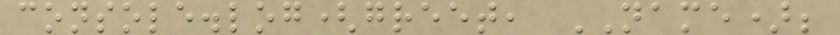console.log(greet, NAME);
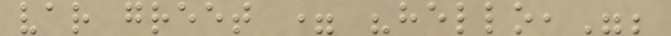var greet = "hello,";
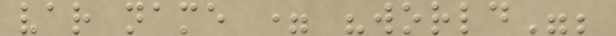var name = "world";
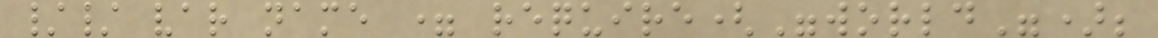// var name = require("world");
